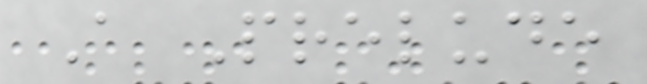A Prelude
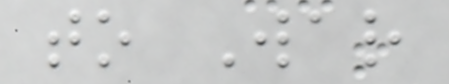to War
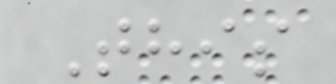This
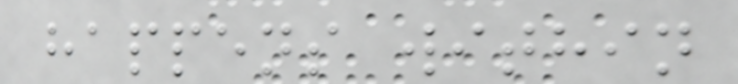happens within
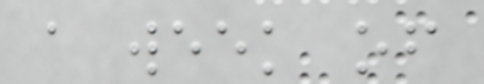a week of
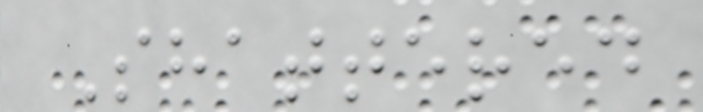Shattered
